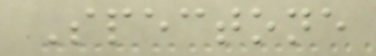Spectone
